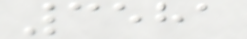3581
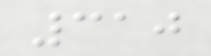310
